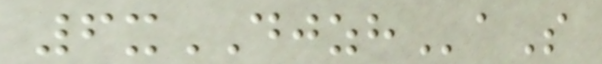6xDJZHaS
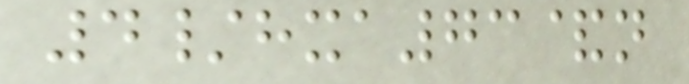4/hxa73&n
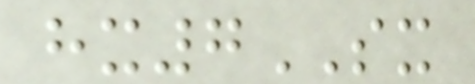hx7SX
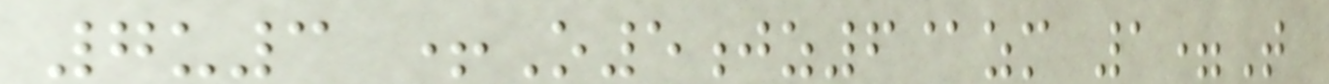7u3 +O5jz6@zm 1=T
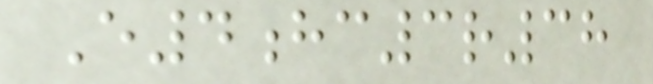E4hc3r38
